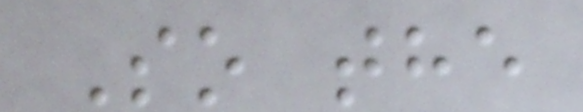So the
